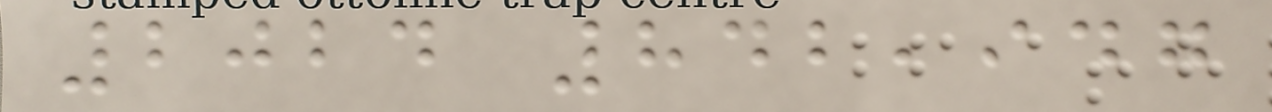2024 842,947
